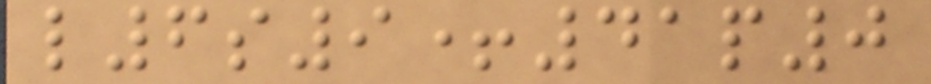l6s9+41p0
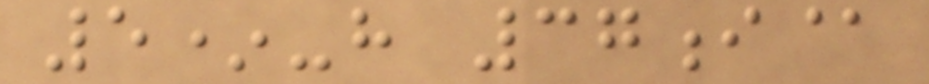5*-h 37i@
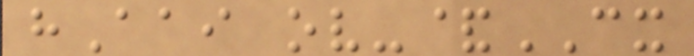hAai ov-&CX
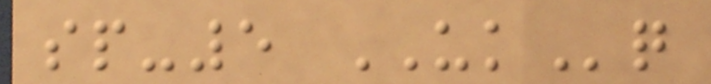sp-5 UKq
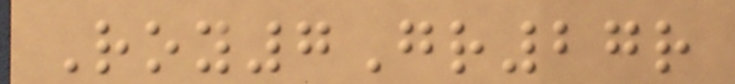Roy7Gr27r
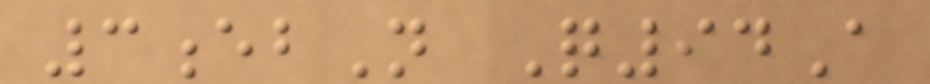3ebN Q94A
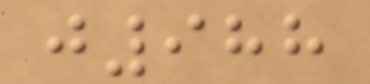j988
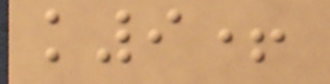k9+
